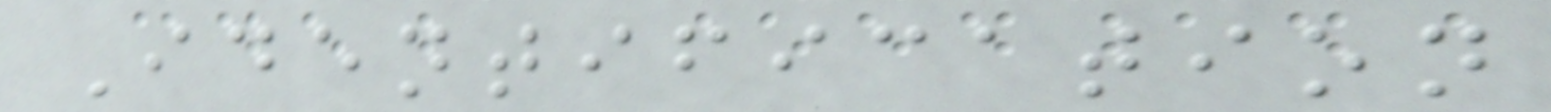Identification
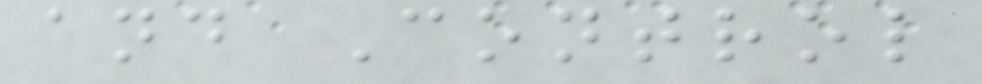and Control
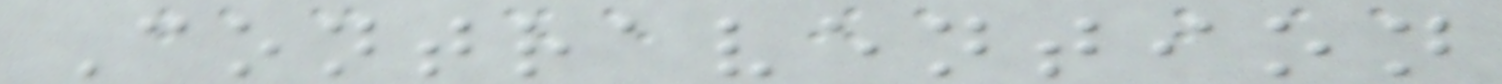Contravention
